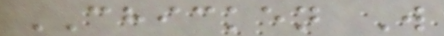CHICKEN W
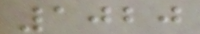1020
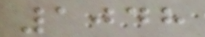1048
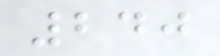240
